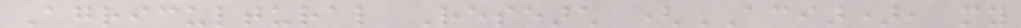Agricultural Research (ACIAR), my
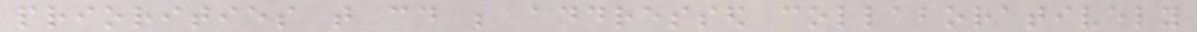priorities that could be addressed collaboratively
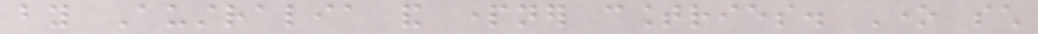by Australia and partner countries. One such
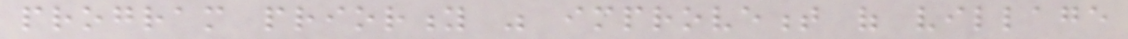program priority was improvement of village
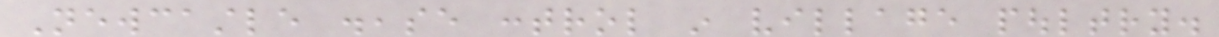Newcastle disease control in village poultry.
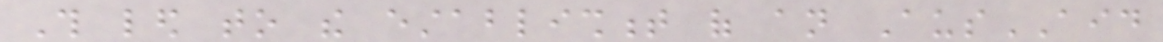This led to the establishment of an AusAID
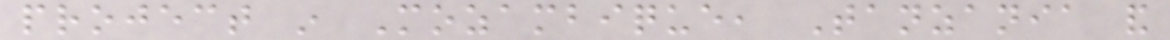project in Mozambique, Tanzania and
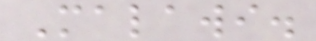Malawi.
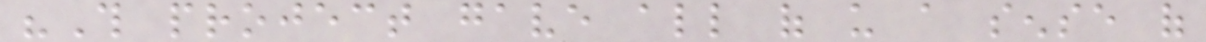"This project gave all of us a sense of
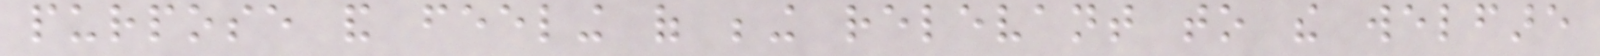purpose and feeling of being relevant to the welfare
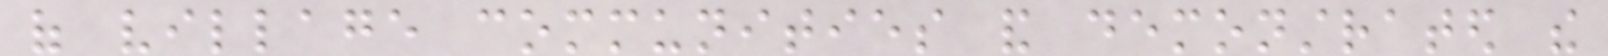of village communities and demonstrated the
